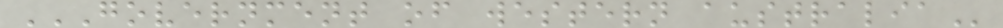GOVERNMENT OF WESTERN AUSTRALIA
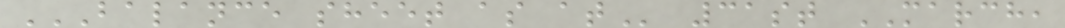BALANCE SHEET AS AT 31st MARCH,
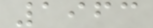1963
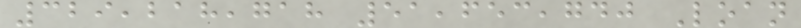329,218,718 51,653,740 Loan
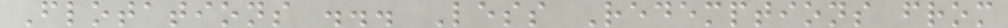Flotations ... Less Redemptions from
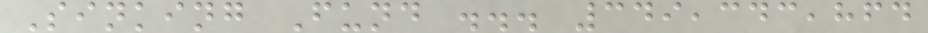Sinking Fund ... 349,343,864
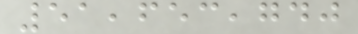51,653,740
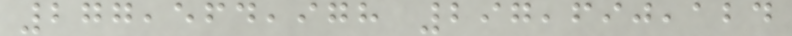277,564,978 297,690,124
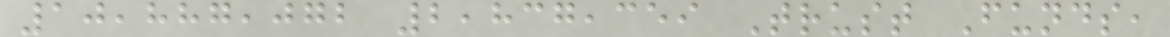10,887,072 2,837,359 Trust Funds,
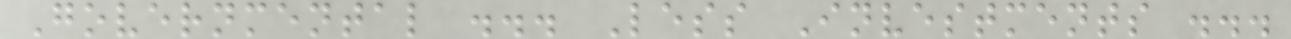Governmental ... Less Investments ...
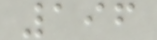196
